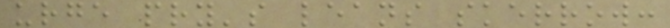urge pry's leans skerrow:
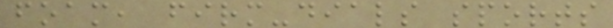foam, firm-dials sports
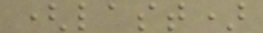(last)
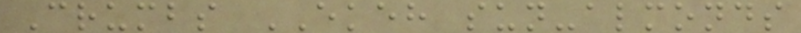Crumbs EKEH sun-almonds
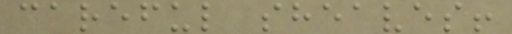careful sheaves!
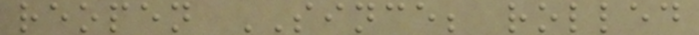reopen SINCE; rolled
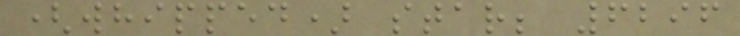(whipped) star; 6296
